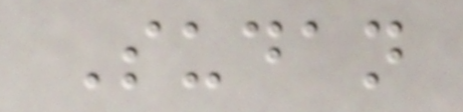Sudan
